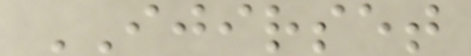IJIRSET
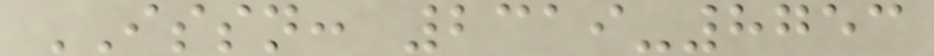ISSN: 2319-8753
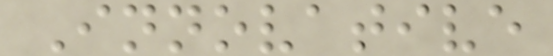Innovative
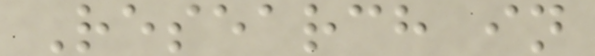Research in
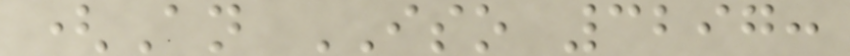(An ISO 3297:
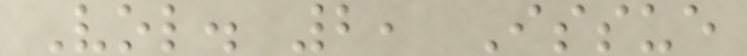Vol. 2, Issue
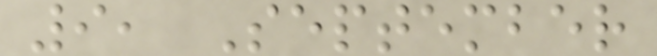9, September
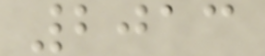2013
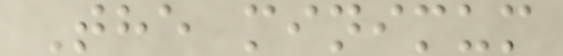The minimum
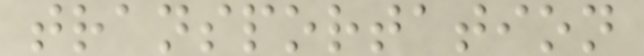transportation
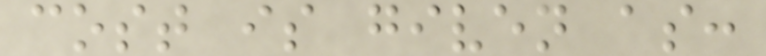cost is given as:
